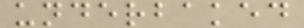underbaked
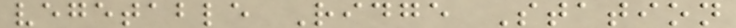vegetable Ridge Station
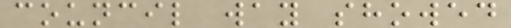council way showed
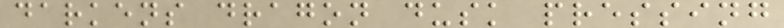darkens dragon dusk pressing
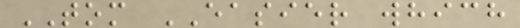TOM EASIER which
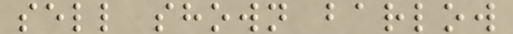sell shown barlow
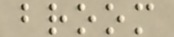broom
